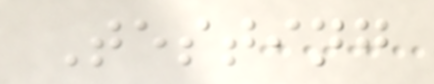Testing
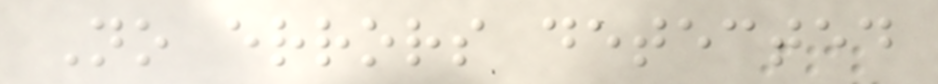No errors detected
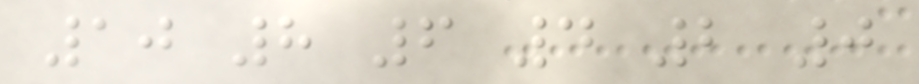10 8 6 4 2 0
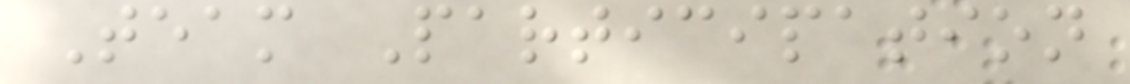Team Participation
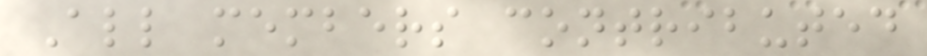All members contributed
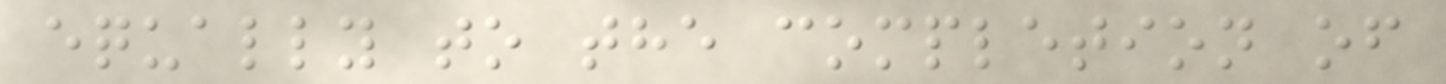equally to the completion of
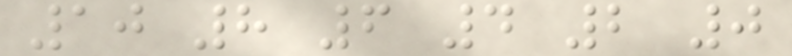10 8 6 4 2 0
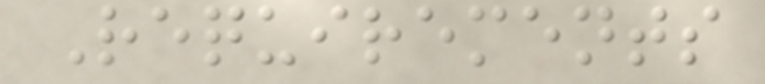Requirements
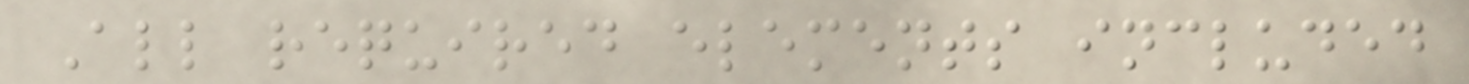All required elements included
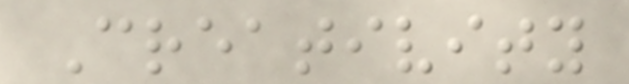Creativity
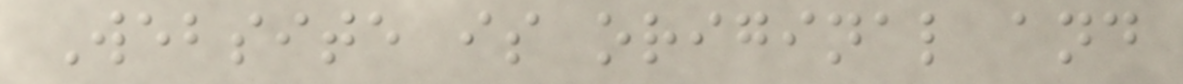Website is original and
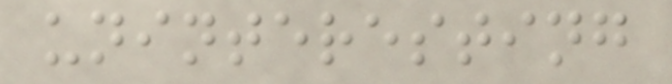uninteresting
